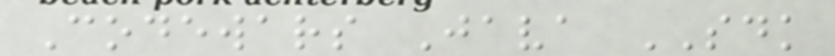Codewars Java SDK
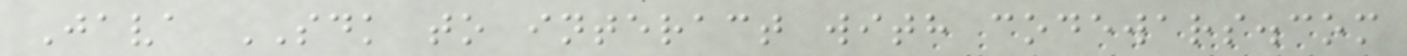Java SDK to interact with codewars.com
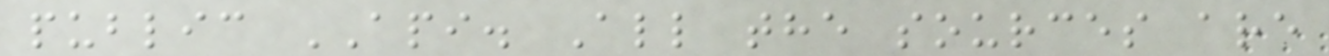public API. All the sources are
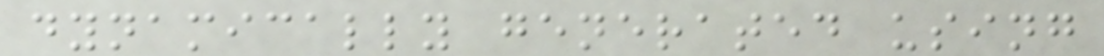dynamically generated using
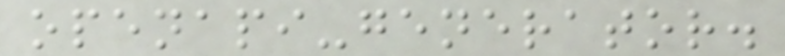openapi-generator.
